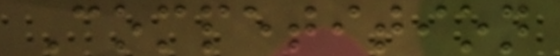Competition
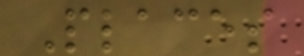Places
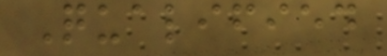Qualified
